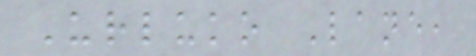Urluko Lane,
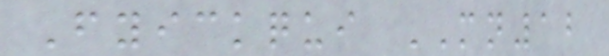Fyickqui MN12
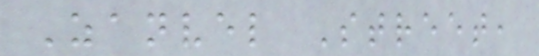Zanvel Street,
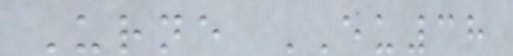Urne EU38
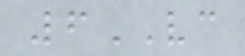6VC
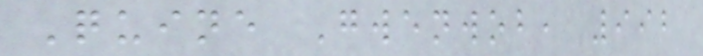Quine Gwenwob, 992
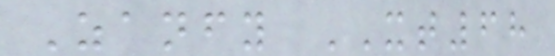Zanfy XT68
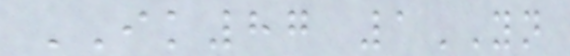IK87 1YN
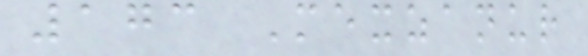173 Mexzanur
